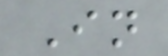In
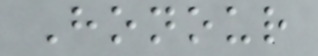Honour
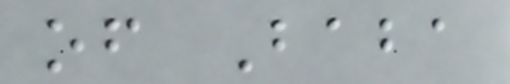of Baba
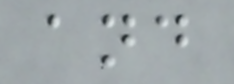and
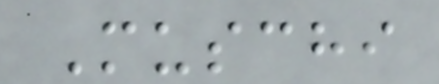Muschi
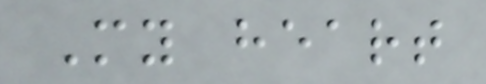My heart
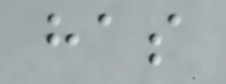has
